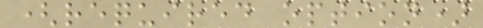(required option)
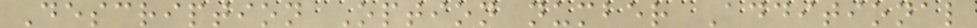Description Option number Additional
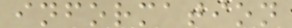information
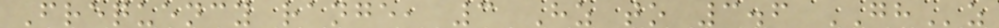Frequency range, 3 Hz to 3.6 GHz
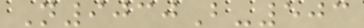N9030B-503
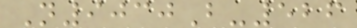N9030B-526
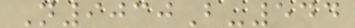N9030B-544
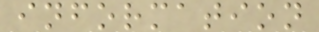information
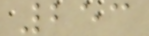253
